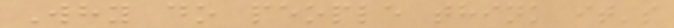Why do people think it's
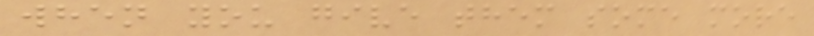when you give them some more
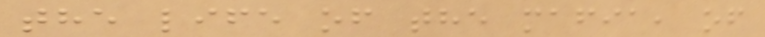the life of the mafia, of
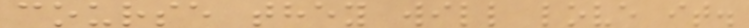course they will love it.
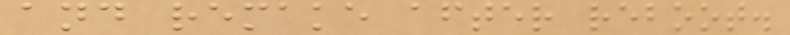and remake after reboot.
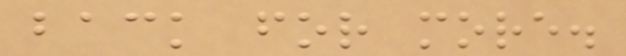back for more.
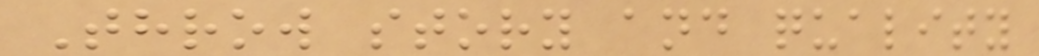Throw story and quality
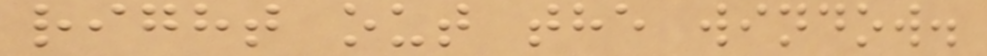right out the window.
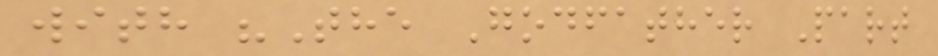with "The Godfather Part
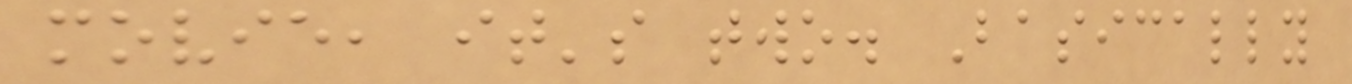movie, it's two. Basically
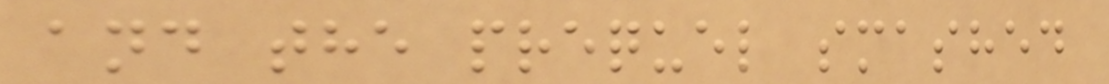and the prequel smashed
